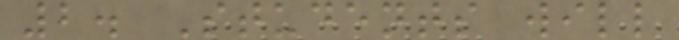2. Students will
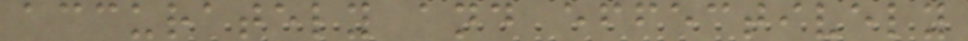accurately and effectively
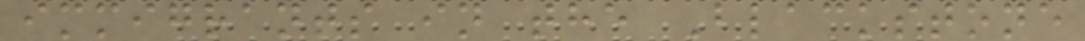immigrants in the Blackstone
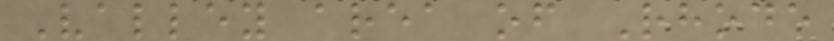Valley area of Rhode
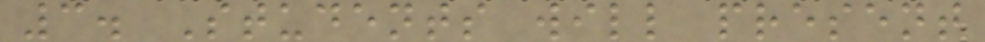3. Students will present
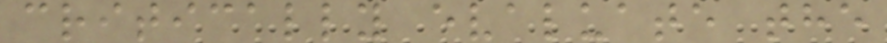critically evaluate the
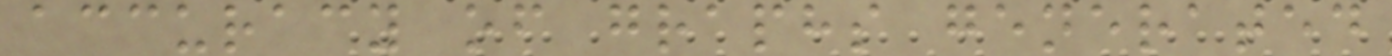accuracy of graphs generated
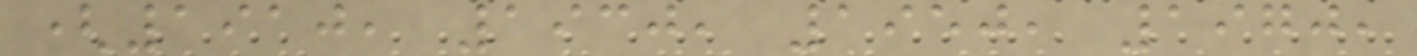(1910, 1930, 1950, 1970,
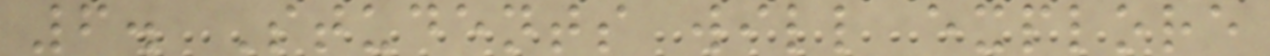6. Students will explore
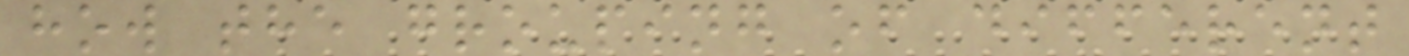how the grouping of different
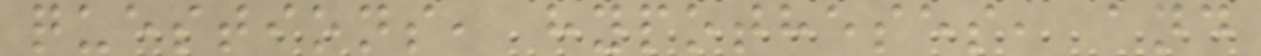questions, hypotheses, and
